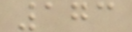173
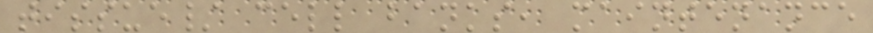tissue/ cell banks, maintenance
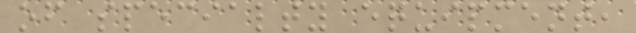of specialty equipment,
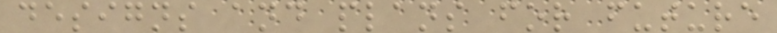designs and plans for future
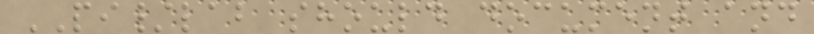PI/lab should document and
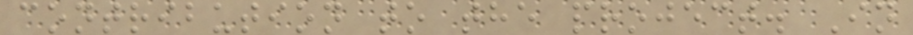contribution to the project. In
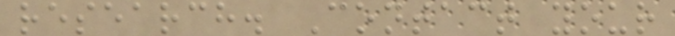research. Contact your
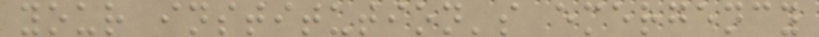your institution's emergency
